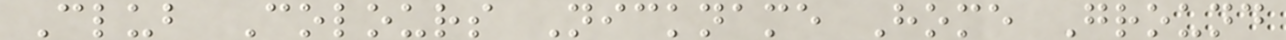Club Colours Nickname Home Ground
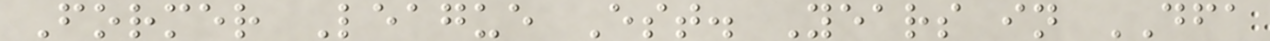Former League Est. Years in DFA
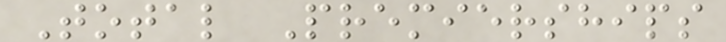Total Premierships
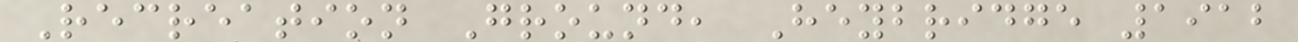Recreation Ground, Heybridge 1912
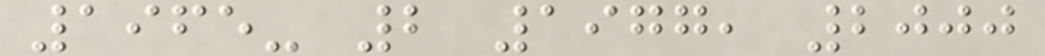1965- 2 1977, 2000
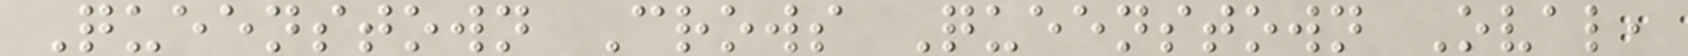Queenstown Crows Queenstown Oval,
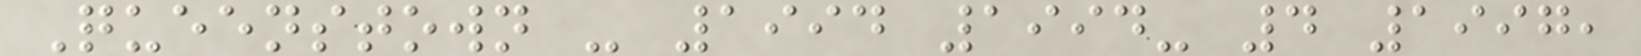Queenstown - 1994 1994- 4 1997,
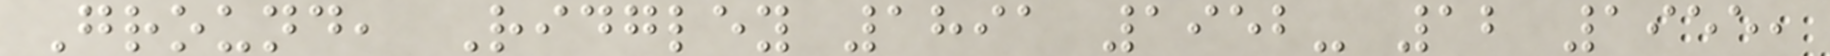Ground, Ridgley 1891 1952- 12 1955,
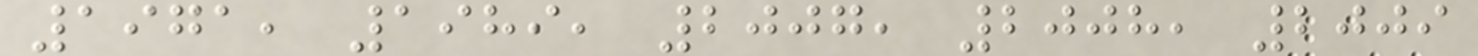1971, 1989, 2007, 2008, 2009
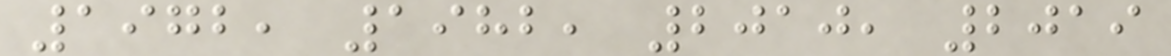1972, 1982, 2010, 2019
